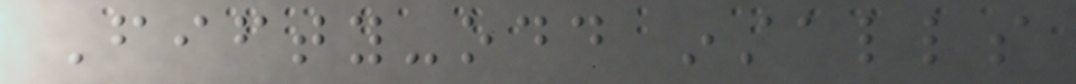Fifty-odd installs
